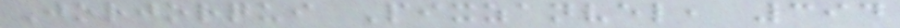Jorjorqui Pixzanvel, 394
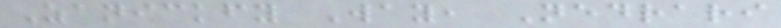Zanickfy Way, Nedrari
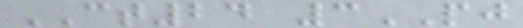CT24 3PJ
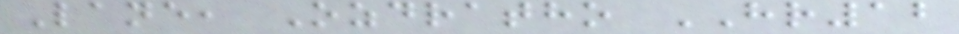Lane, Ozdratho HR12
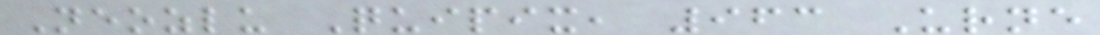Neozlu Quipix, 963 Urne
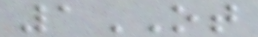1OT
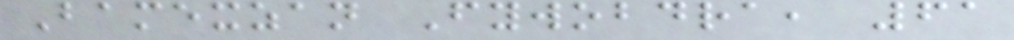Bamexzan Fywobdra, 61
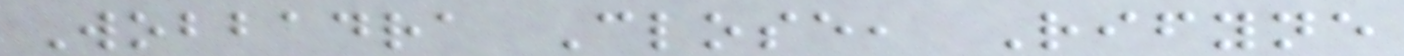Wobbadra Close, Rifyne
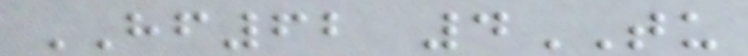HF62 4TU
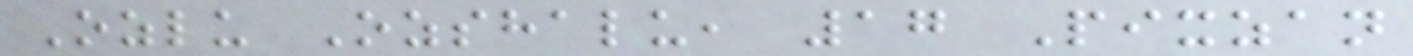Ozlu Ozshalu, 17 Pixzan
